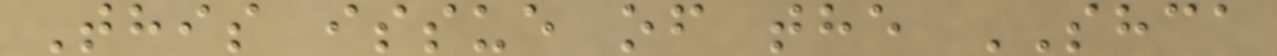This issue of the SHCA
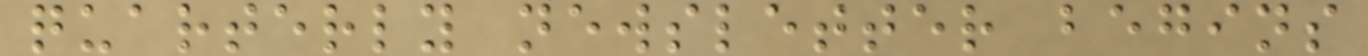quarterly newsletter begins
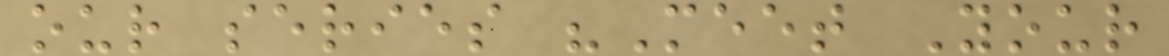our series "Meet Your
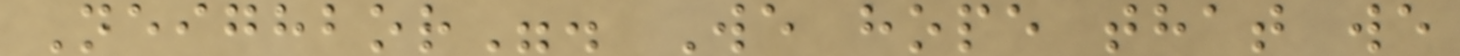Neighbor". We hope that we
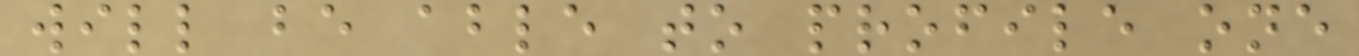will be able to profile one
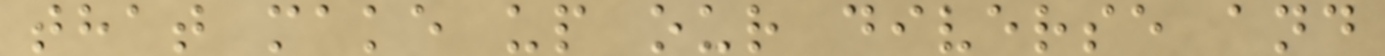that make up our diverse and
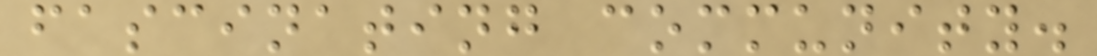fascinating community.
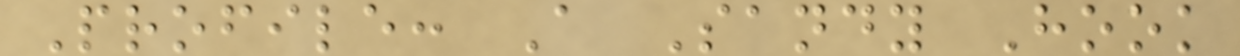Profile: A Sandy Hook
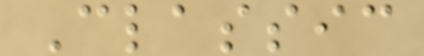Classic
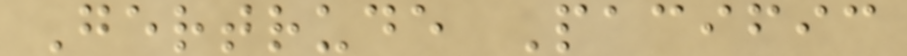Gertrude Pacific
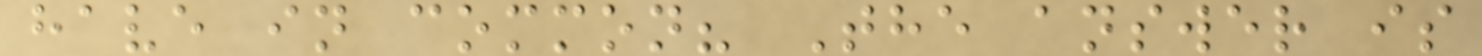have in common? The answer is
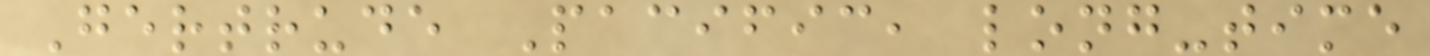Gertrude Pacific, long-time
